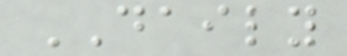DAILY
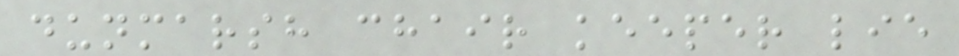dunmarsh chair keeper lie
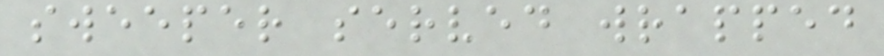sweeper served wrapped
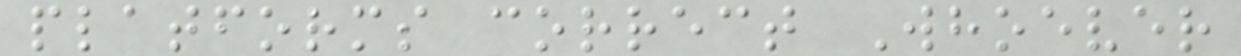platforms correct Whoever
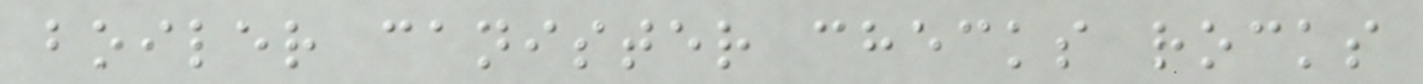boiler canister checks rocks
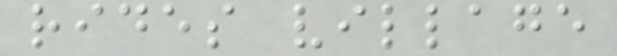rides village
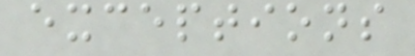exceptions
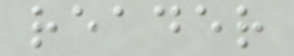reader
